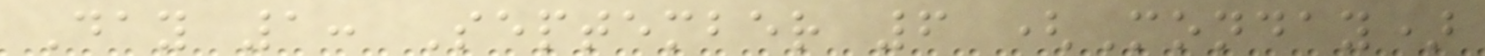Day 1: September 6 (Monday)
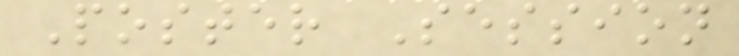Poster Session
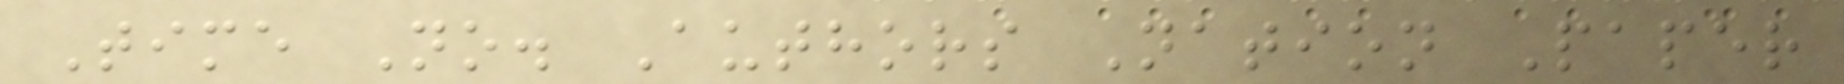Time No. Authors Nation Paper
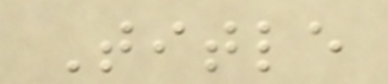Title
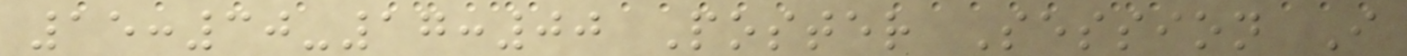15:30-17:00 Poster Session I
